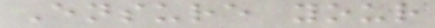Ensure your
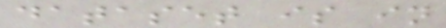dataset is in
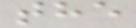the
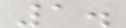1.
